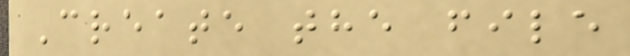Create the file
